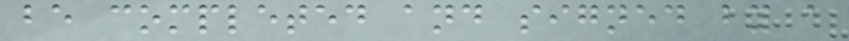be completed and signed by a
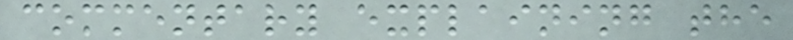commentary explaining the
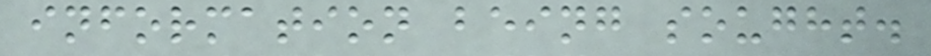information being sought.
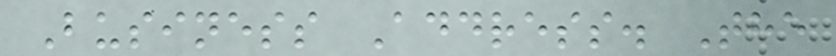Business Address. The
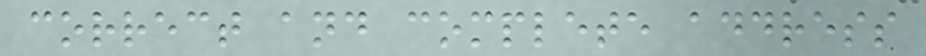correct and complete address
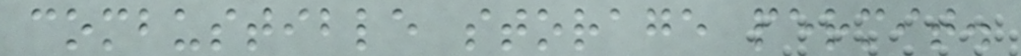combustible storage permit.
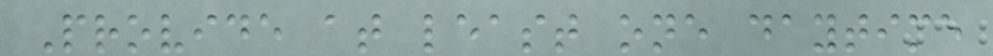Provide at least one daytime
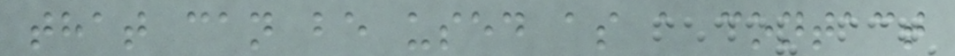that can be used as a contact
